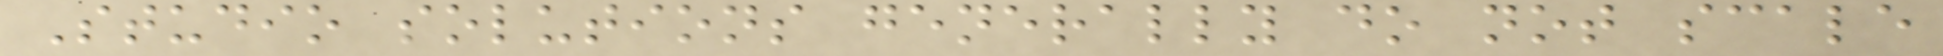Studio solutions generally do not scale
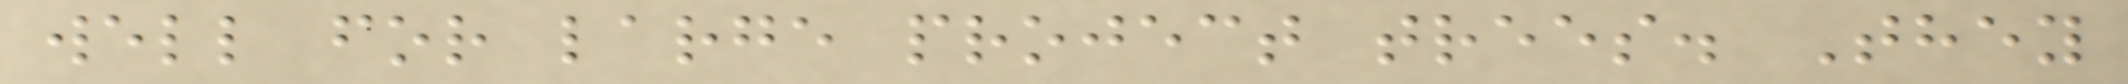well for large project trees. They
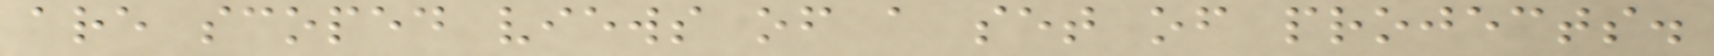are scoped views of a set of projects.
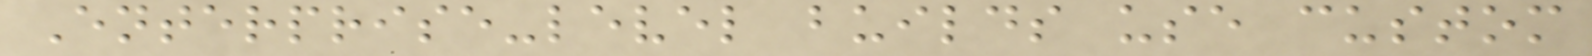Enterprise-level builds use custom
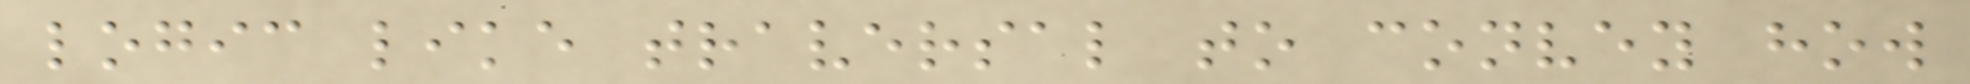logic like traversal to convey how
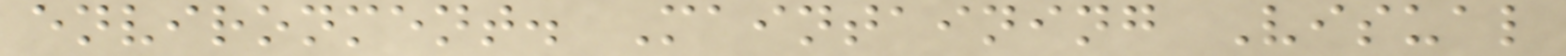environment. Maintaining Visual
